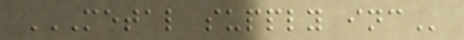METAL SUPPLY INC
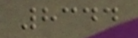8344
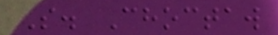S. Choctaw
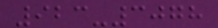923-3078
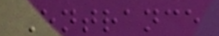Entrance
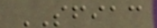SFIAC
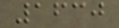1630
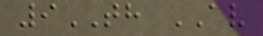9TH AV
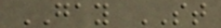GAY ST
